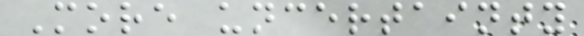More uncertainty
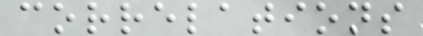correlations
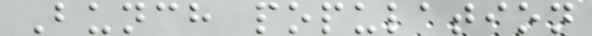Bunch population
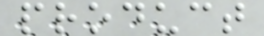product
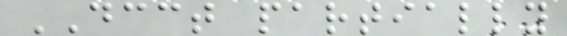DCCT partially
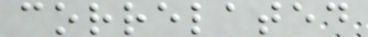correlated
